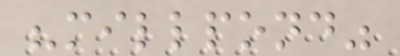"millpond"
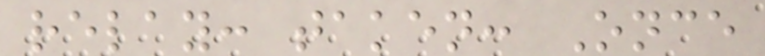relay: taken: Once
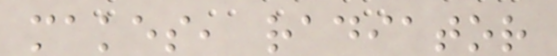makes, radiator
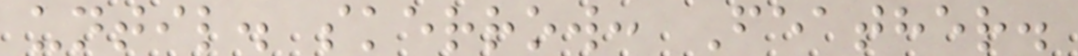until. skerrow: Feather.
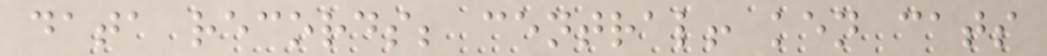data records; central! ken cats
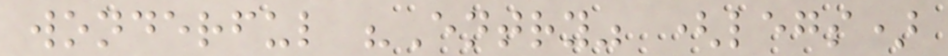wonderful "Entry" (legs)
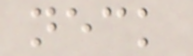neck
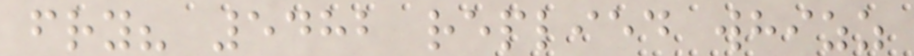fry? 5482 replied whizz
